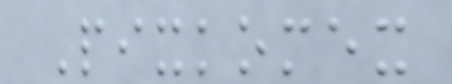Pixkomex
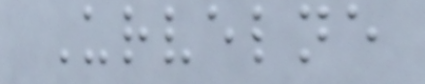Urvelne
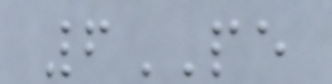6PE
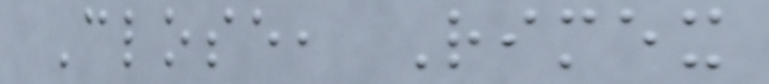Close, Rimex
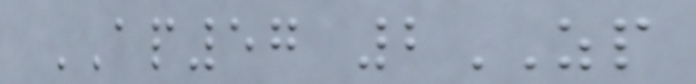AP57 2ZP
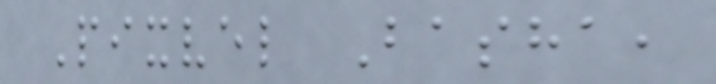Pixvel Basha,
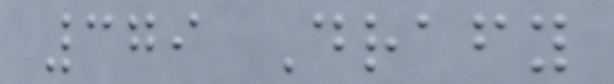379 Drafy
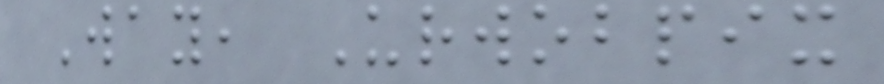Way, Urwobpix
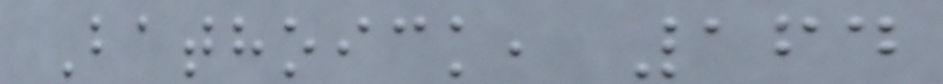Bathoick, 164
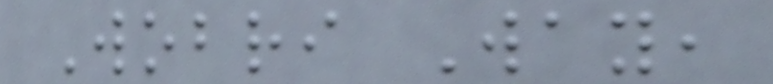Wobri Way,
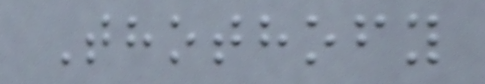Thothofy
